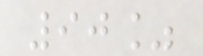90%
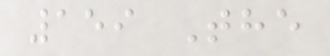159 The
